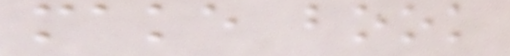make book
